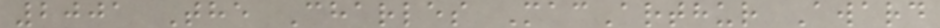2001 The Charles MacArthur Award
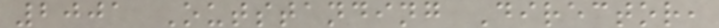2001 Outstanding Director,
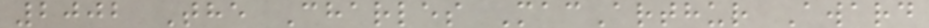2002 The Charles MacArthur Award
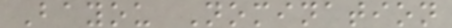Bayou Nomination
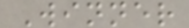Winner
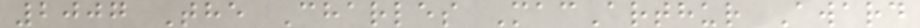2007 The Charles MacArthur Award
